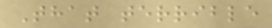That terrible
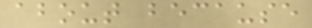about because
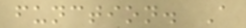function. A
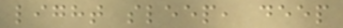light sleep, deep
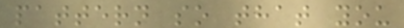pattern so that you
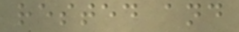rested and
